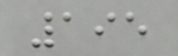195
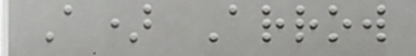A) Arrow
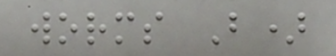worms B)
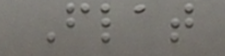Flat
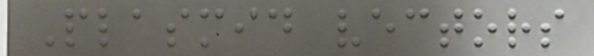Plasmid vectors
